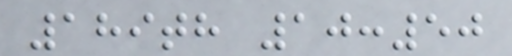189th 10:50
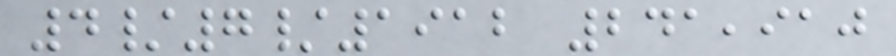4/7/1912 241,910
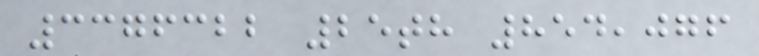3376322 25th 854,076
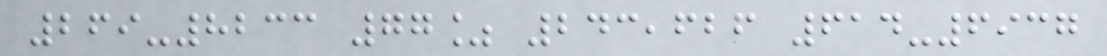269-8233 77% 243,626 614-6937
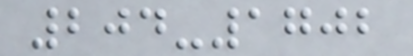204-1702
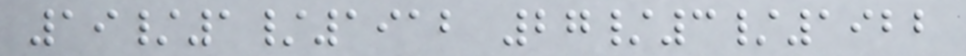19/1/1912 27/3/1922
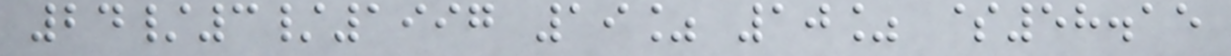24/3/1997 19% 10% $58.15
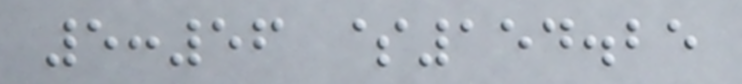5:56 $154.25
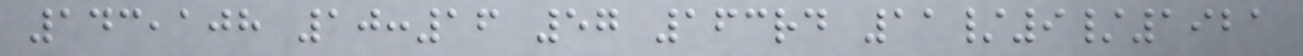143,108 10:16 57 163rd 11/9/1921
